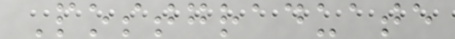Postgraduate
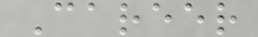Career
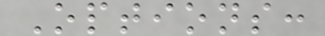Options:
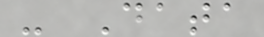- Data
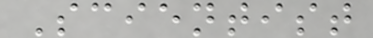Scientist
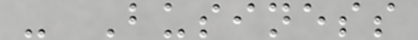- Business
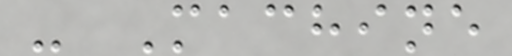- Machine
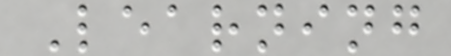Learning
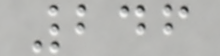246
